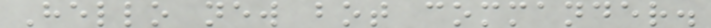Hello new bot commander.
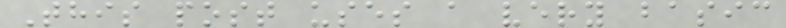This post uses a very basic
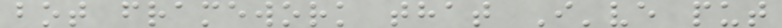bot framework that I've put
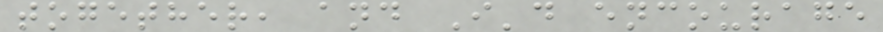together, and I'd encourage
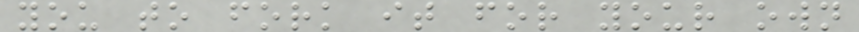you to fork it for your own
